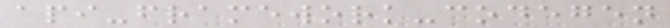api-framework-codegen
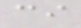ci
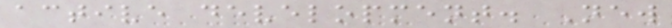active development. New
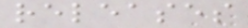releases
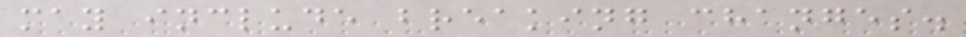may include breaking changes.
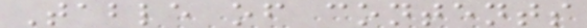Table of contents
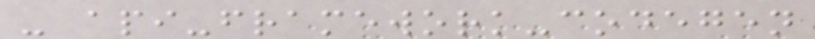- api-framework-codegen
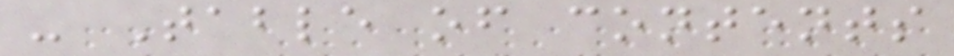- Table of contents
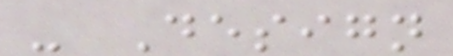- Design
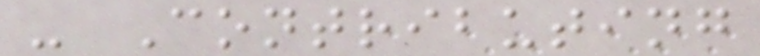- Contributing
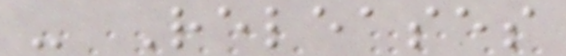- Releases
